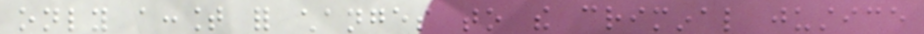only account for changes to the criminal justice
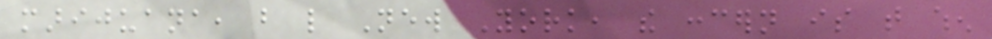marijuana, but like New York, the concern is that when
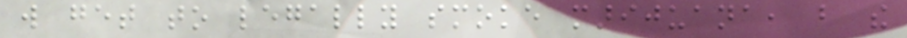will get to legally smoke marijuana, but the
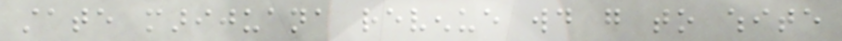state marijuana revenue would go to white
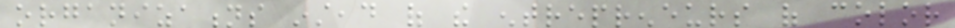organizations instead of the entrepreneurs of color
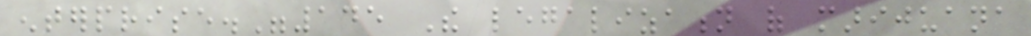enterprise."145 The legalization of marijuana
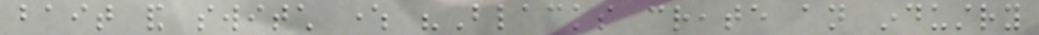bait and switch where "Blacks create an industry
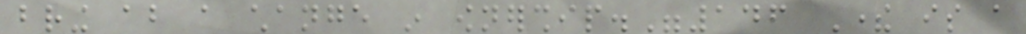bring about a change in ownership."146 There is a
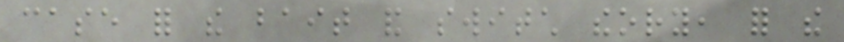case for the bait and switch theory, for the
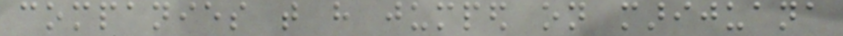companies that have jumped on marijuana
